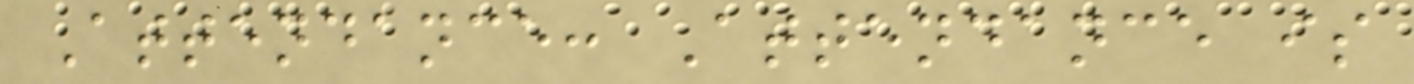Attendance: Attendance is
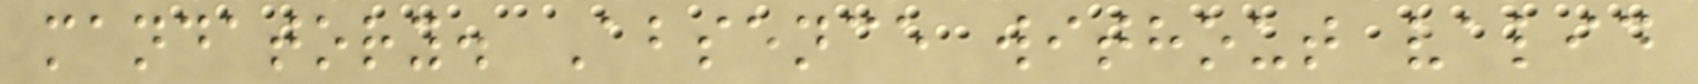mandatory. Absence without valid
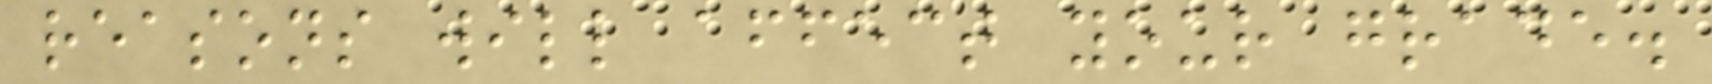reasons will affect your grade.
